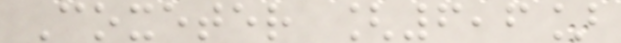Coxeter [6,6]
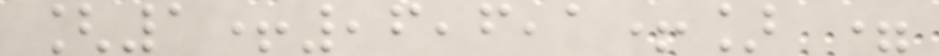[1+,6,6,1+] =
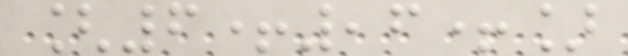[6+,6+]
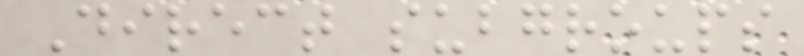Direct subgroups
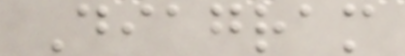Diagram
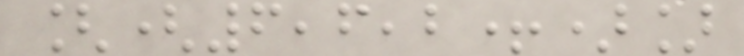[(6,6,2+)]
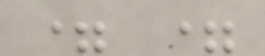= =
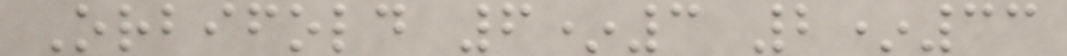Orbifold 6*3 2*33
